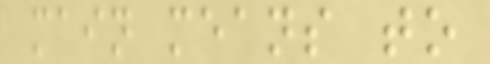main means to
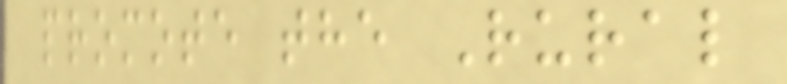promote the Rural
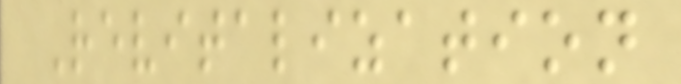Revitalization
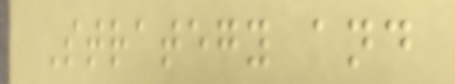Strategy and
